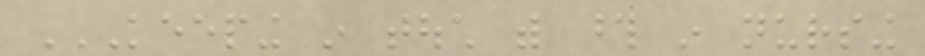KEEPING IN TOUCH WITH THOSE IN NURSING
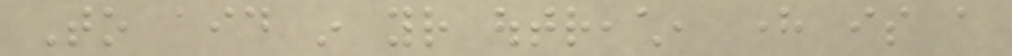To aid in your outreach, here is a
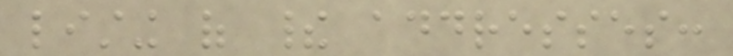listing of their addresses:
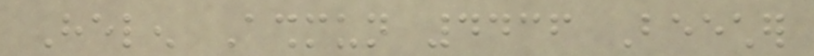Helen Ashmun 4436 Beecher
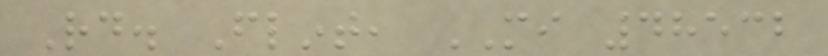Rd. Flint, MI 48532
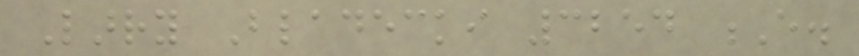Larry Bladecki 3254 E.
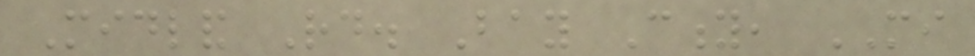Midland Rd. Bay City, MI
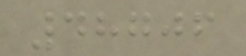48706
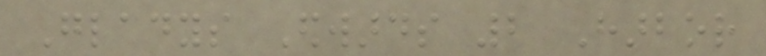Gladys Edwards 2 Harbor
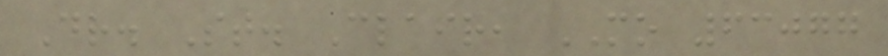Dr. St. Clair, MO 63077
